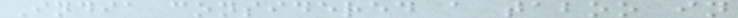India considered a taboo in
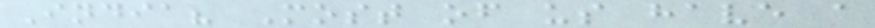India? Most of us have a
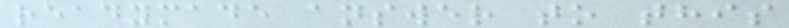readymade answer to this
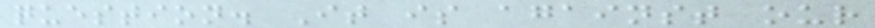question. It is against our
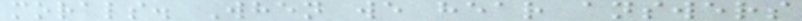morals. When we hear answers
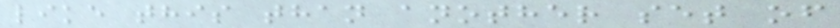like this than another set of
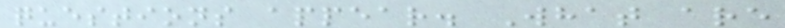questions appear. What are
